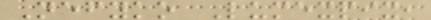Nefyko Lumexpix,
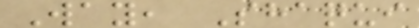Way, Shaqui
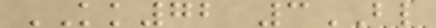KK72 3BL
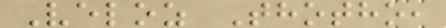Veloz Thotho,
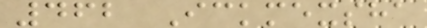462 Ickmexsha
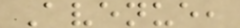Avenue,
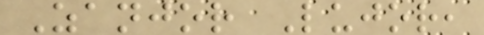Zanjor Lujor,
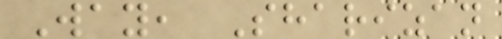Way, Sharizan
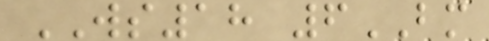WS18 6BM
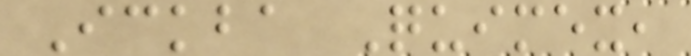Ickba Quimex,
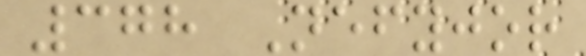378 Nefyjor
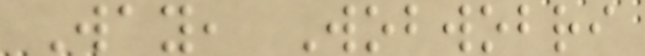Way, Wobwobri
